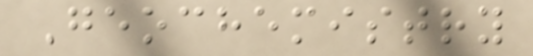Geochemistry
